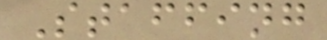Staffing
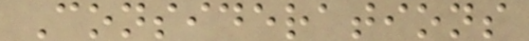Considerations
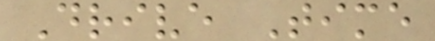Drive Time
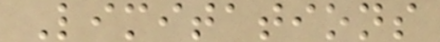Limitations
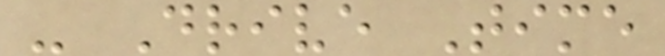- Drive Time
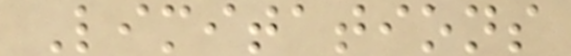Limitations
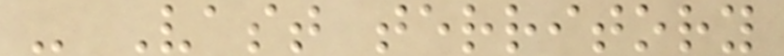- Vast territory
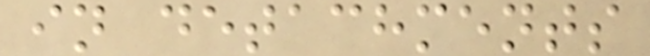in detachments
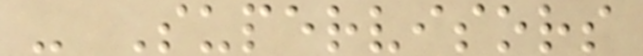- Supervisors
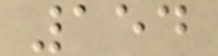154
